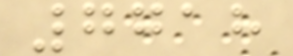7718
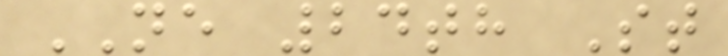NE 24th St
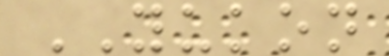YUKON
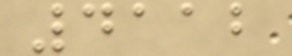4112
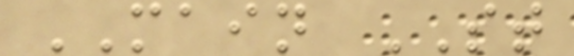MAIN ST
